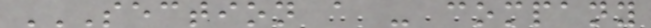SECTION A - COMPANY
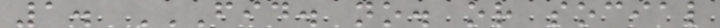1. FID. NO. OR SOCIAL
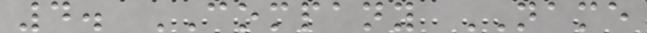4. COMPANY NAME
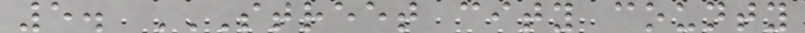5. STREET CITY COUNTY
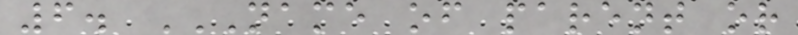6. NAME OF PARENT OR
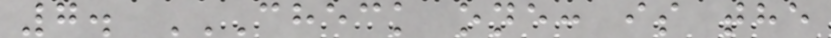7. CHECK ONE: IS THE
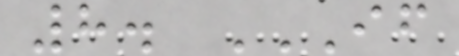8. IF
